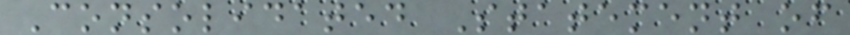Consolidated Statement of
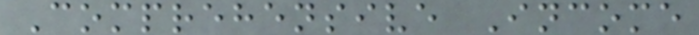Comprehensive Income
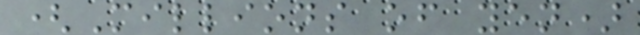(Millions of yen)
